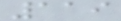119
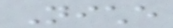Niche
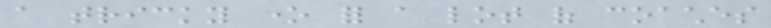a tricky one for a lot of coaches
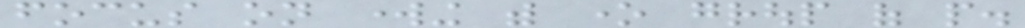focus on working with one group of people.
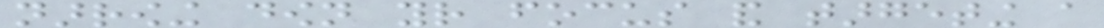narrowing down your focus and targeting a
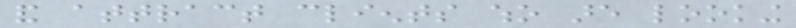and attract clients who are looking
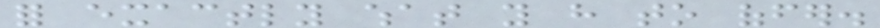for exactly what you have to offer.
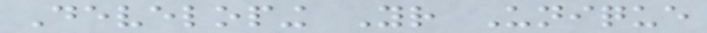Developing Your Unique
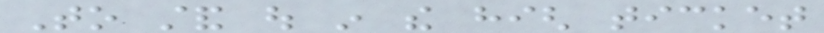To stand out in the high ticket
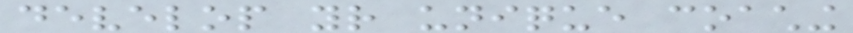develop your unique coaching
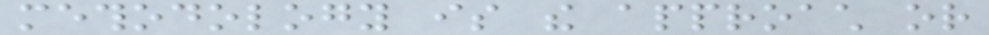methodology is the approach or
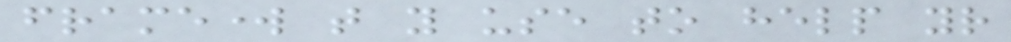framework that you use to help your
